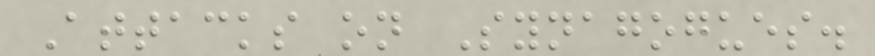Attacks on Synagogues.
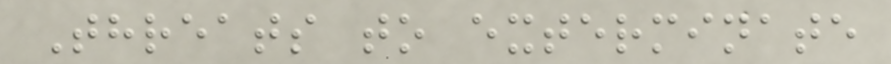Threats to exterminate
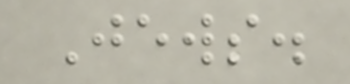Jews.
